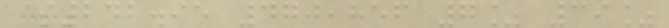$242.95 470,856 7% 39%
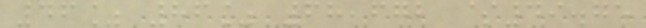46% 86% 68,672 $49.75
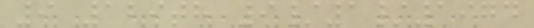9 129th 9/1/1974
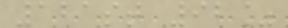121st 92%
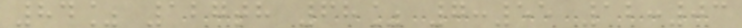84% 127th 68% 7:55 12:03
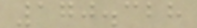170.328
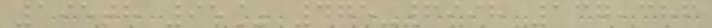195th 95% 475-6998 137,386
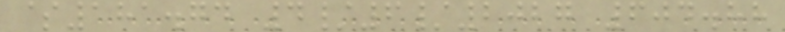$181.74 4/6/2027 604.88
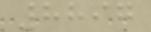8897
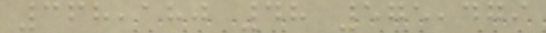368,180 48 575,479
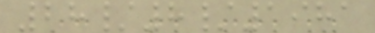28/8/1981
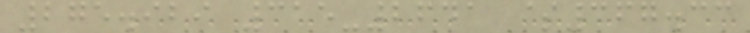275.929 315-2641 $367.33
